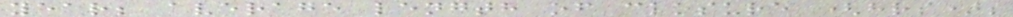year; average length of closure (hrs);
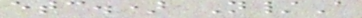etc.) N/A
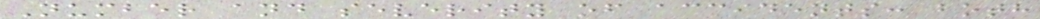Number and severity of accidents: both
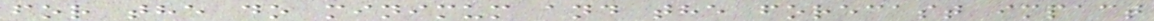for the do minimum and the forecast impact
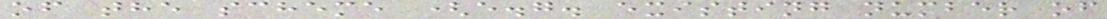of the scheme (e.g. existing number of
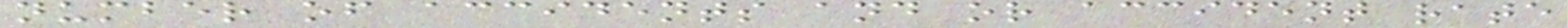number of accidents and or accident rate
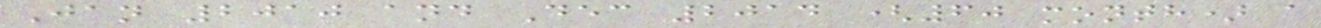Jan 2010 and Dec 2014 (60 month) a
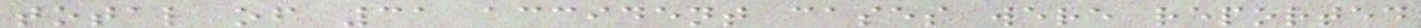total of 31 accident cases were reported
